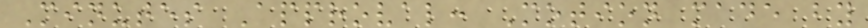Minutes Approval: Motion made by
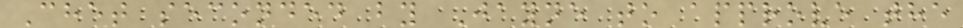Chet seconded by Jayne to approve the
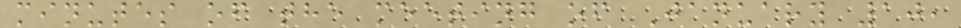minutes of the meeting of January 10,
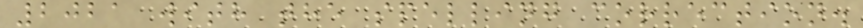2021 with the spelling correction.
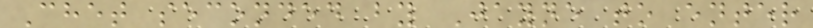Chet seconded by Jayne to enter
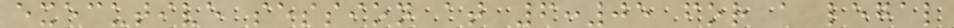executive session at 6:05 for a legal
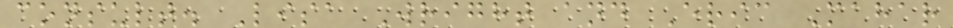consult. Lisa Wright and Eric Mahar
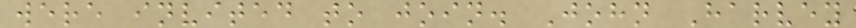were invited to join. John Harvey
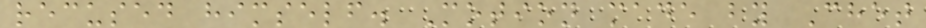recused himself. Motion made by Chet
